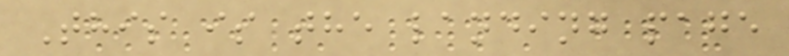This is the landing page
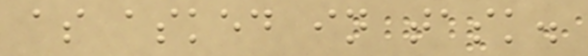as asked in task.
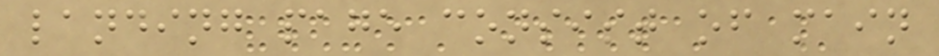landing page consist of main
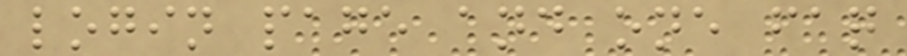login page and one faq
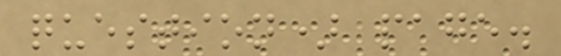question) page.
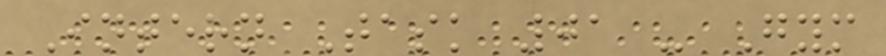Intern Task 01 - Gym
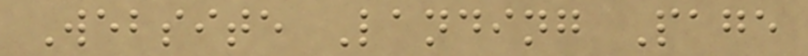Website Landing Page
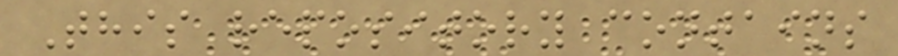This repository contains
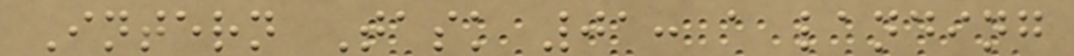Intern Task 01: a landing
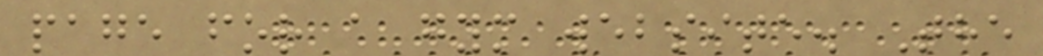page for a gym website. The
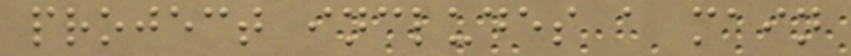project includes a main
